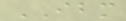IBM
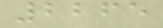2265
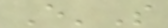E'S
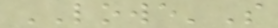LOWE'S
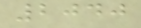2040
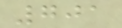701
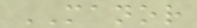MANOR
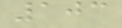103
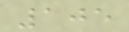105
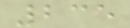235
